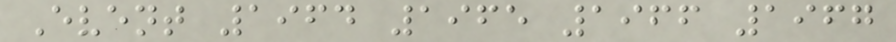Event 1964 1965 1966 1967
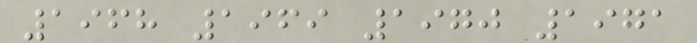1968 1969 1970 1971
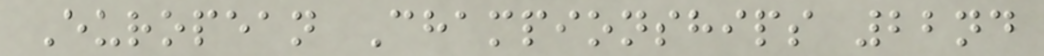European Championships 22nd
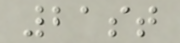21st
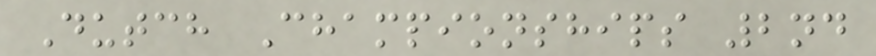Dutch Championships 2nd
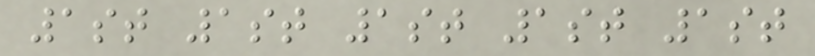1st 1st 1st 1st 1st
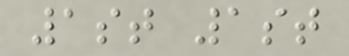1st 1st
